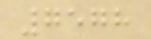7578
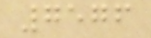7576
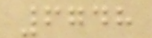6748
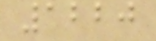1220
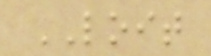LOIT
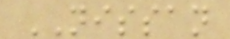NISSAN
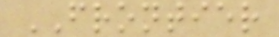FRONTIER
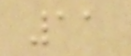11
